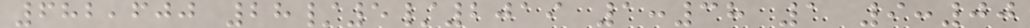682,600 28/5/2019 1:38 1 9:00
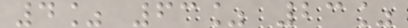4% 63% 23%
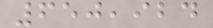650,924
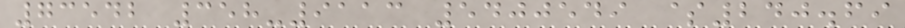73542 358-9113 5400549 $240.69
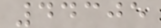44305
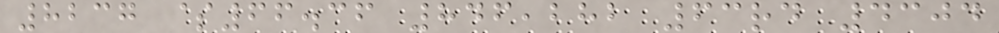8237 $66.36 846,282 63rd 4304
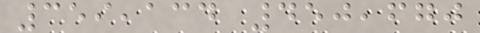359,134 450,670
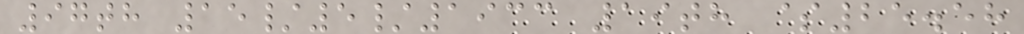97th 15/5/1933 19th $25.58
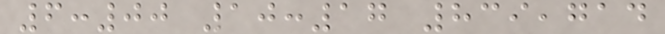6:00 10:17 839,714
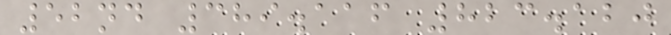52nd 389.116 823.120
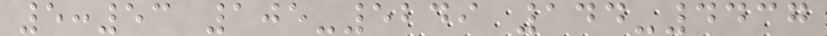5:53 105-5249 144-4437
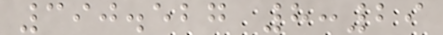390.527 8:29
